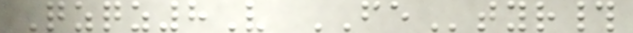Qzqz8V FEtyr#
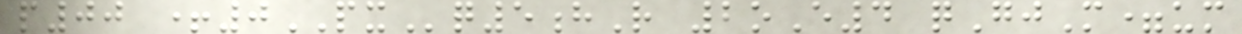p00 +0PXq5hR 2oE4 qGjM=um
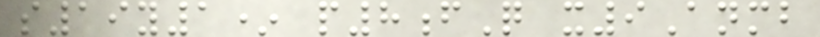s19y1* p8fQ x9Anmb
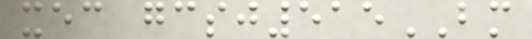xec gcsj515BM
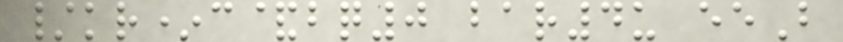/kr*c&bq0 bar4u eeB
